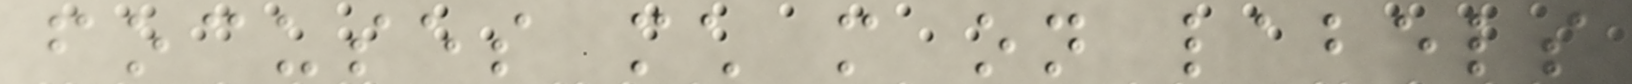focuses much more on labels
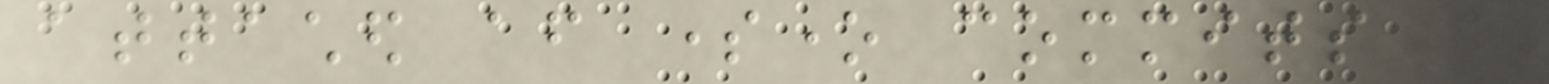attached after someone commits a
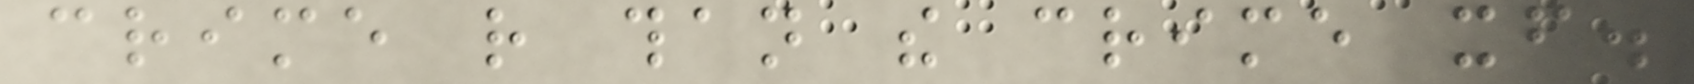crime rather than the crime itself.
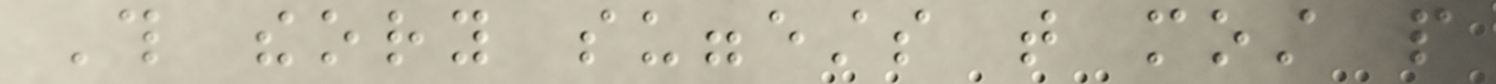This theory suggests that most people
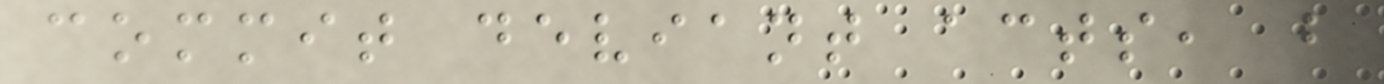commit deviant acts, but
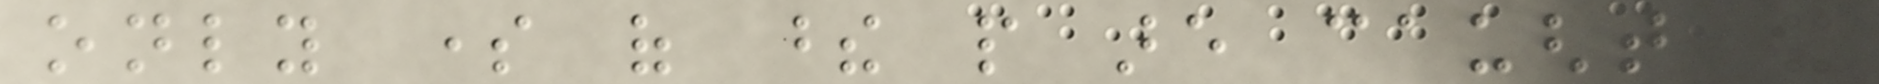only some of these people are caught and
